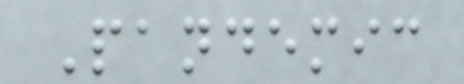Pandemic
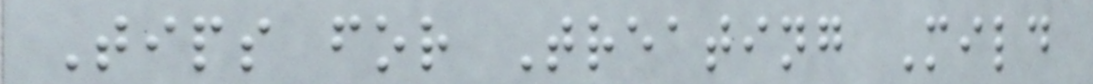Tips for Treating Mild
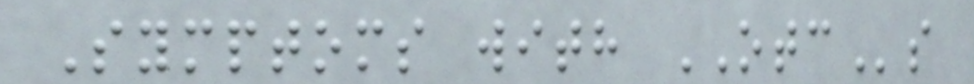Symptoms with OTCs
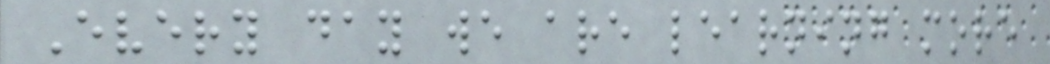Every day we are learning more
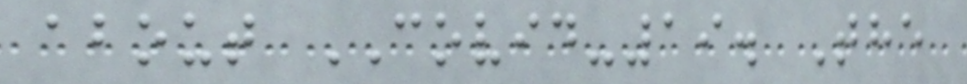about COVID-19. The
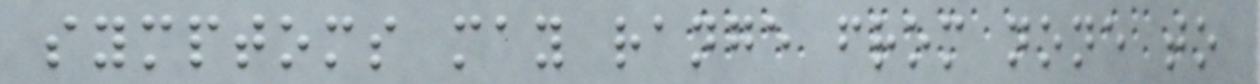symptoms may range from none to
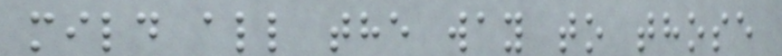mild all the way to those
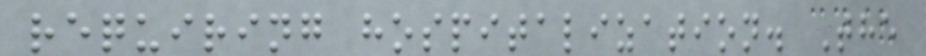requiring hospitalization. The
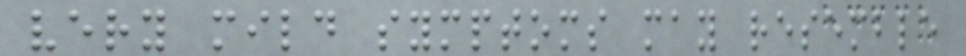very mild symptoms may resemble
